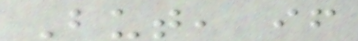But, if
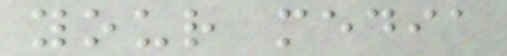your media
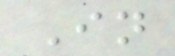In
